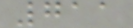711
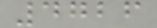4726
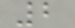2
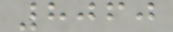8060
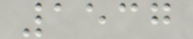1537
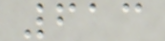613
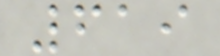619
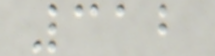312
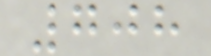708
